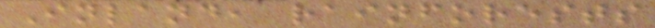Inland, rainforests
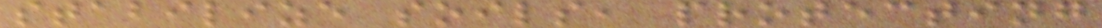stabilize soils, protecting
